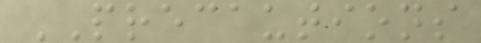PRECAUTIONS
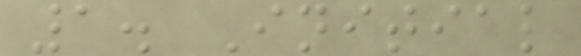1. Initial
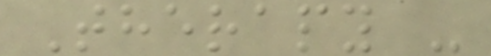Therapy -
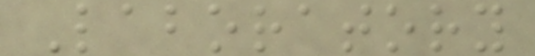Laboratory
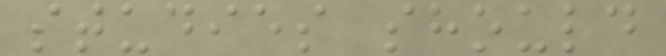studies should
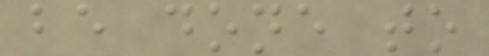be done to
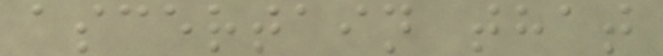ascertain that
